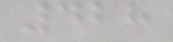428
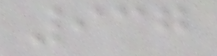937
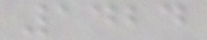1424
